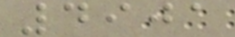4901
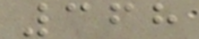368
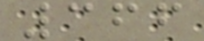366
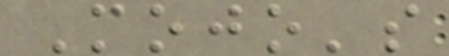Mojo's
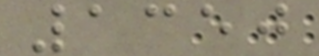1350
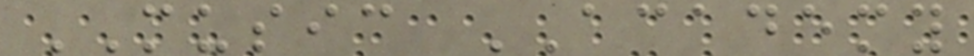MUSIC ACADEMY
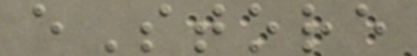eStore
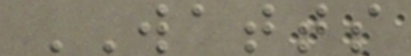WATTS
